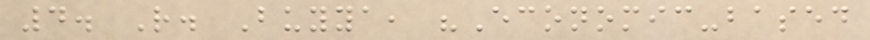4. R. Buyya, "Economic-based
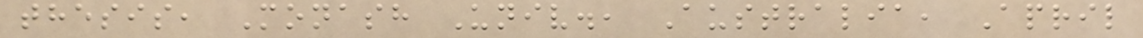thesis, Monash Univ., Australia, April
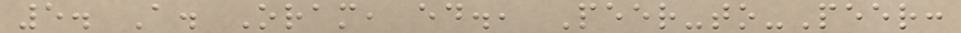5. A. Oram, ed., Peer-to-Peer:
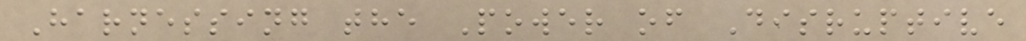Harnessing the Power of Disruptive
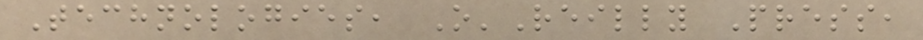Technologies, O'Reilly Press,
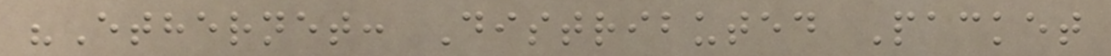"Ethernet: Distributed Packet
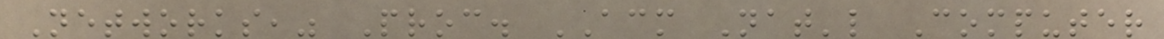Networks," Proc. ACM Nat'l Computer
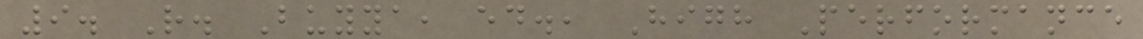9. R. Buyya, ed., High Performance
